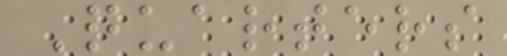Quarters
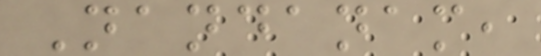Nandanam,
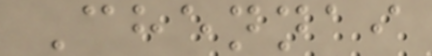Chennai
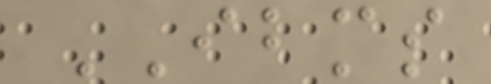IBMS
